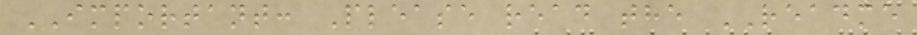IMPORTANT: Please read the README
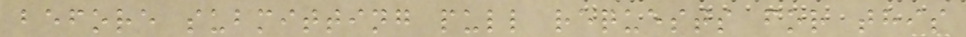before submitting pull requests for this
